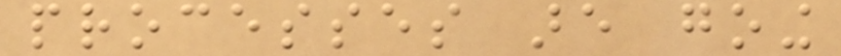processes are going
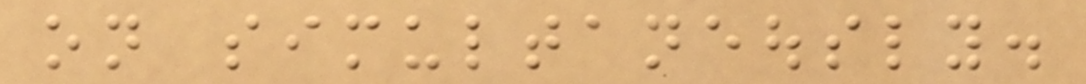on simultaneously.
